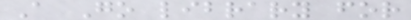A Go library for
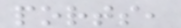ports,
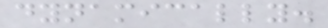dynamically.
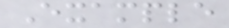Example
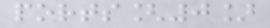ports[0]
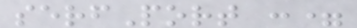serfPort :=
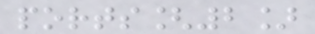ports[2]
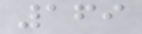169
